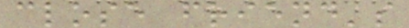close friend's
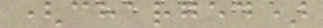(charged)
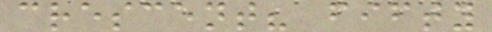crescent? fifty
